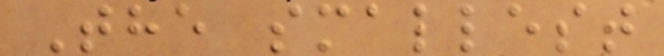The smallest
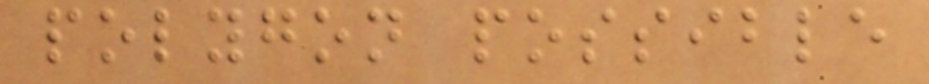polygon possible
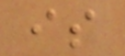is
